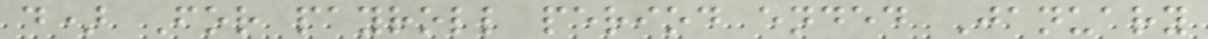d) For payroll period ended January
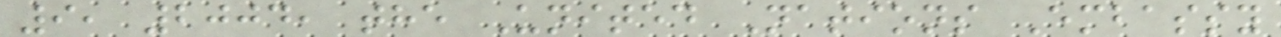9, 2004, the United Nations Embassy
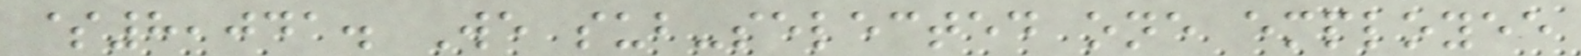$8,041. We sub-selected one employee
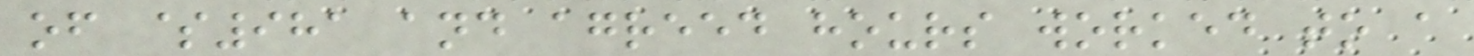of $981 and agreed hours worked to a
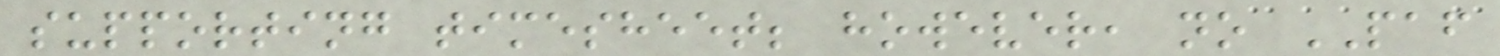supporting timesheet; however, no PAF
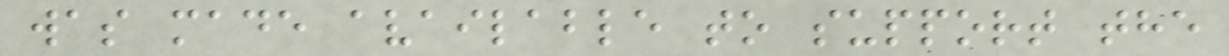was made available to support the
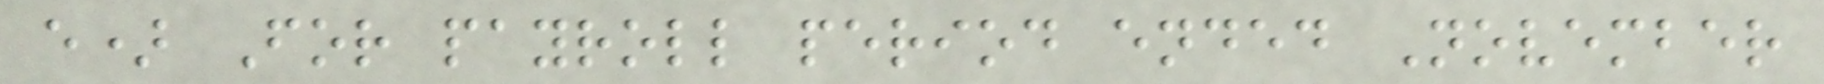e) For payroll period ended November
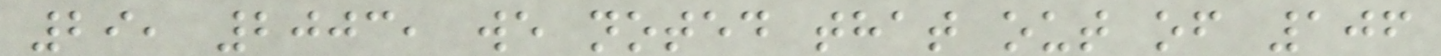29, 2003, we noted that out of 106
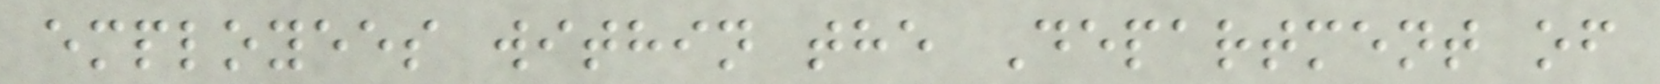employees within the Department of
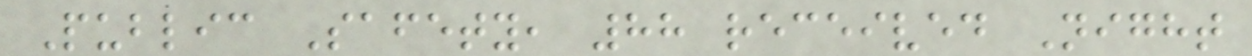Public Safety, 88 received Night
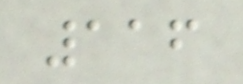116
